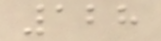128
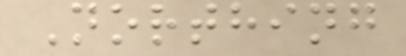Northing
